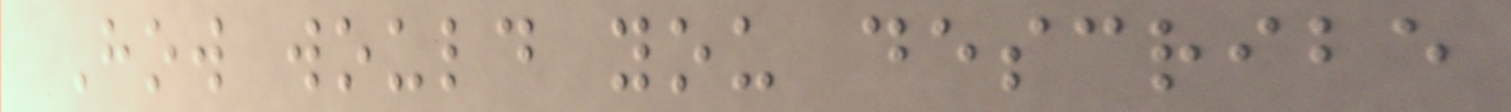How would you describe
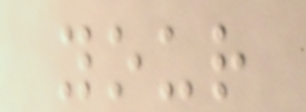your
